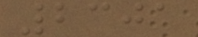2301
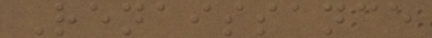Renaissance
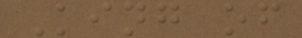King of
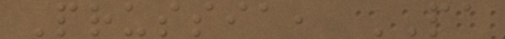Prussia, PA
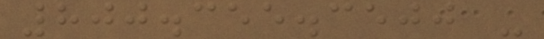800.355.3500 -
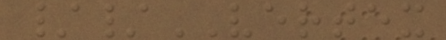//VERTEX
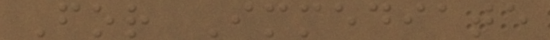For Immediate
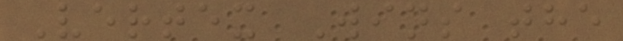Vertex Wins the
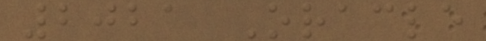2021 Oracle
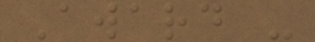Award -
